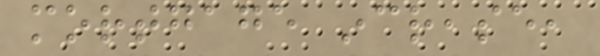mortgage increase,
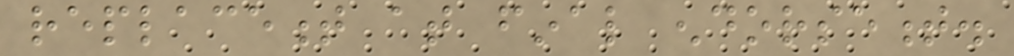replacement at final endorsement.
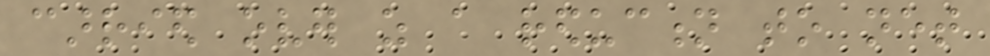carried over as a reduction to net
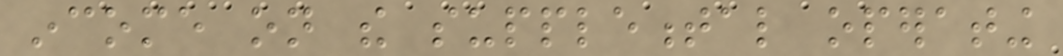income on the supplemental operating
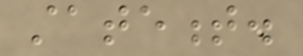statement.
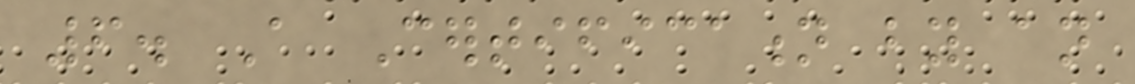6. A Certification by an
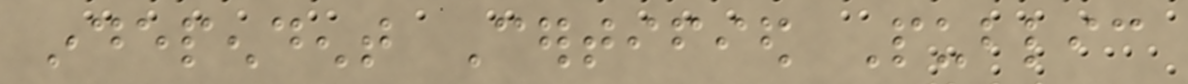independent Certified Public
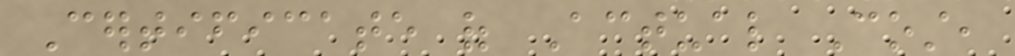Certificate of Actual Cost,
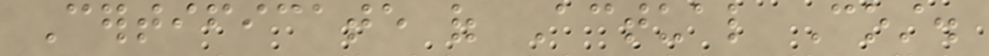Certificate of Actual Cost.
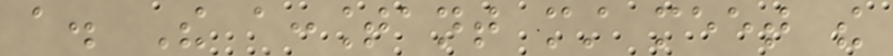a. The accountant must meet the
